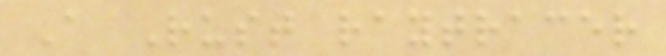A Rust raytracer
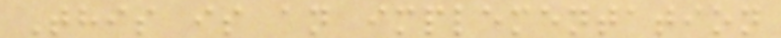This is an implementation
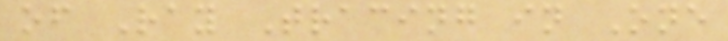of Ray Tracing in One
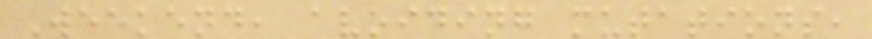Weekend, avoiding mutations,
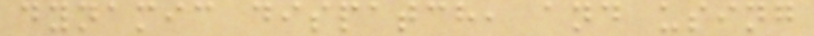dynamic dispatch, and using
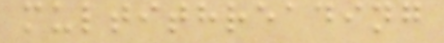multithreading
